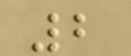2
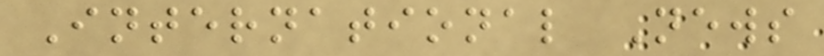International News
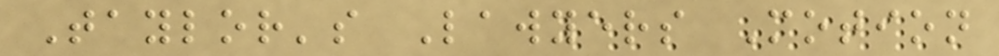Taylor's Lawyers Motion
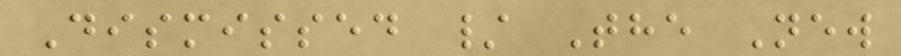Dismissed / The New
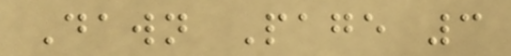Dawn Page 3
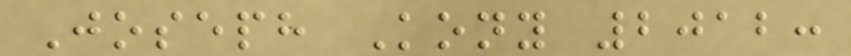Joseph Kony 2012:
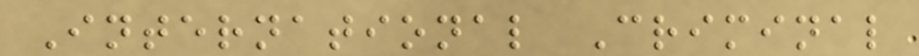International Criminal
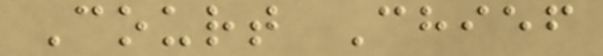Court Chief
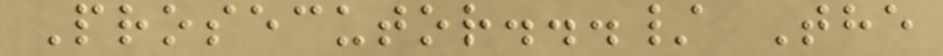Prosecutor.../ The
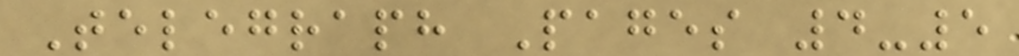Telegraph Pages 4-5
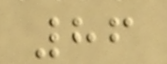86
